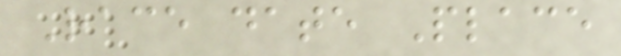Race date Place
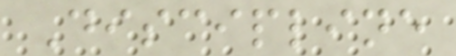Discipline
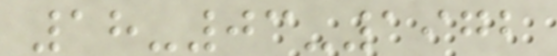18-03-1972
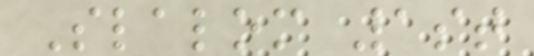Slalom 1st
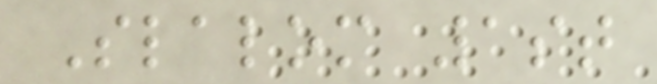Slalom 1st
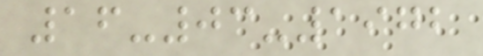16-03-1972
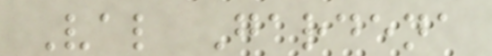Val Gardena
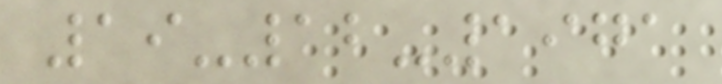19-12-1971
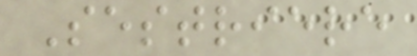Sestriere
